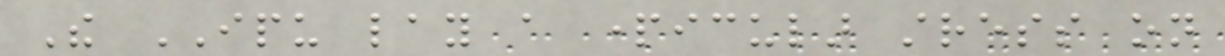The IPU lay a particular stress on
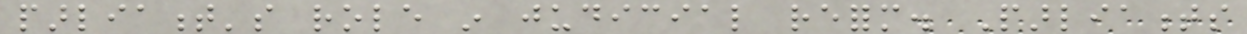parliament's role in judicial reform. Parliaments
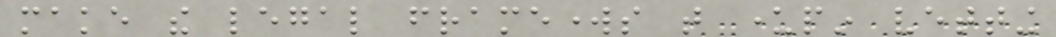make the legal frameworks that underpin vetting
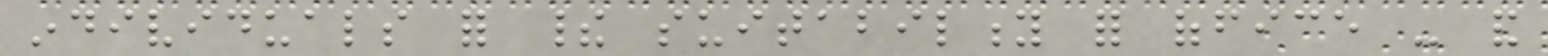individuals for their suitability for office - and
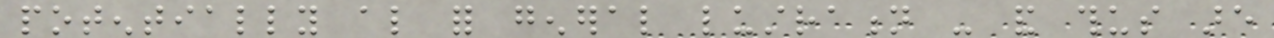potentially also for general lustration - and thus are
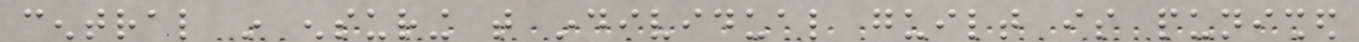central in ensuring that individual guilt is punished
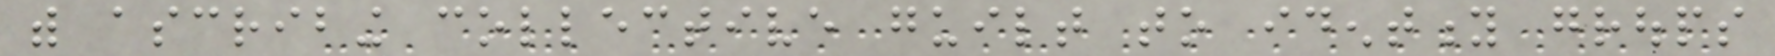with ascribing collective guilt to identity groups
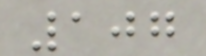107
